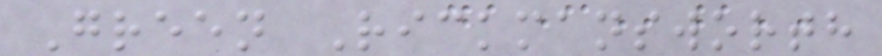Green Rickmansworth
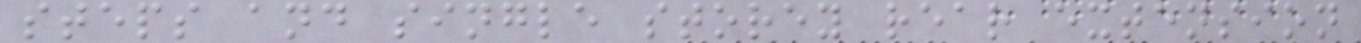steps and single storey rear extension
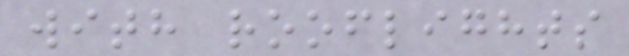with rooflights
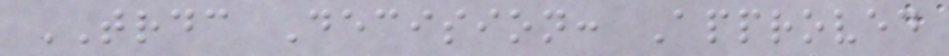TRDC Decision: Approved
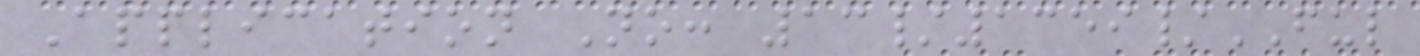Application No: 13/1359/FUL
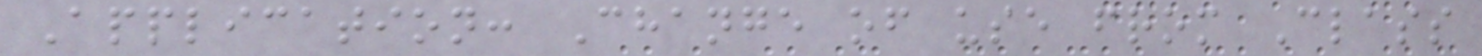Application: Change of use from Class
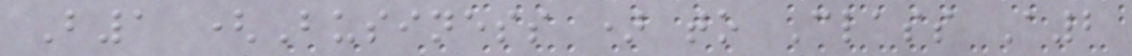B1 (Business ) to Class A2
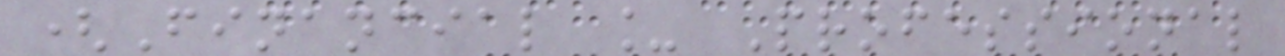(Financial _ Professional
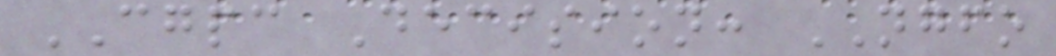CGPC Decision: NGFO
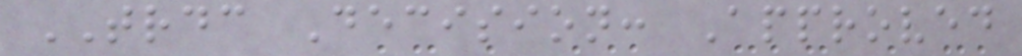TRDC Decision: Approved
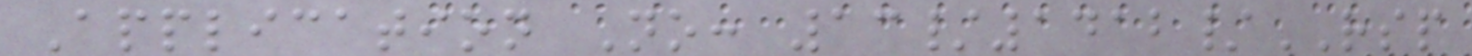Application No: 13/1412/RSP
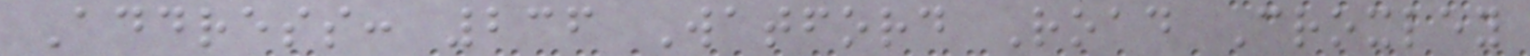Address: 236 Watford Road Croxley
